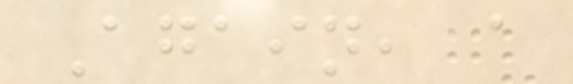Again, a
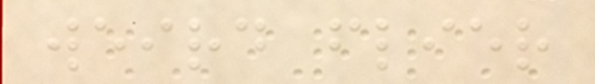weird flier
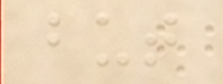but
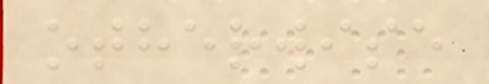otherwise
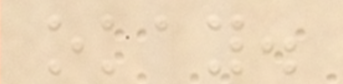okay.
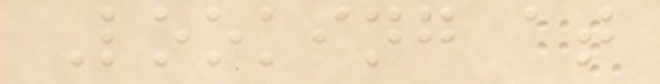Looking at
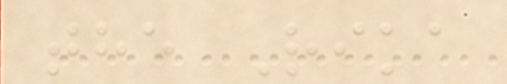the Rika
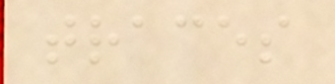traces
